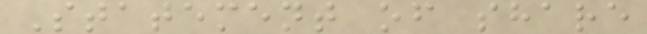Statement of share
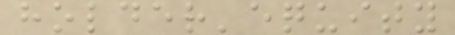holder'equity
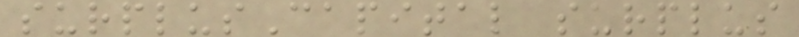surplusCapital surplus
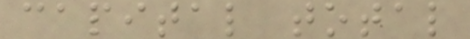capital total
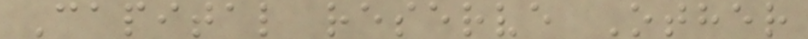Capital reserve Other
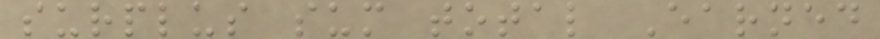surplus sum total Earned
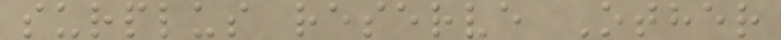surplus reserve Other
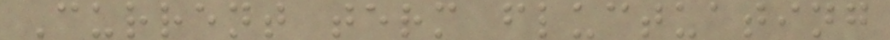Current term fluctuating
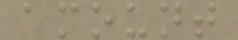amount
